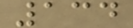134
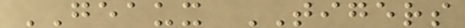GEAUX TIGERS
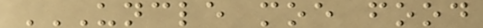UNCLE MOE FOOD
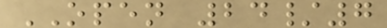OPEN 24/7
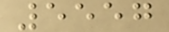5557
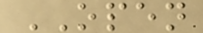OPEN
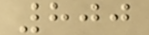800
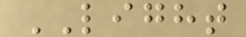LIGHT
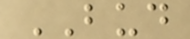BUD
